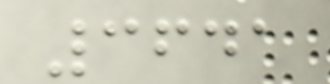3641
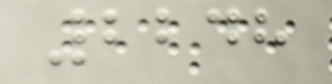2248
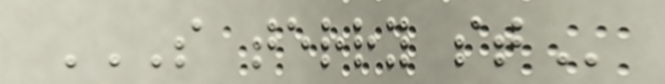S TERRY ST
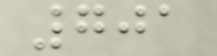701
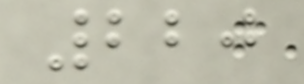220
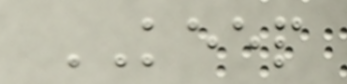KEEP
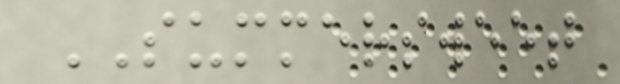SUMMERSWEET
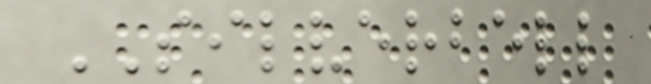SILVERBELL
